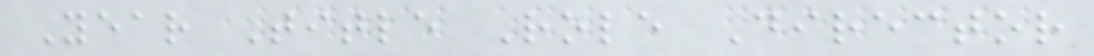Year Title Role Director
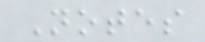Notes
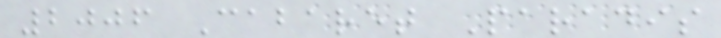2006 Cabaret Paradis
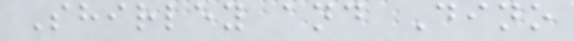Shirley and Dino
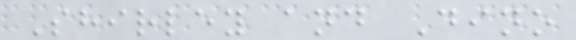Shirley and Dino
